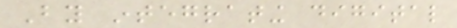By integrating digital
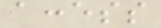access
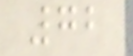72
